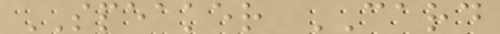SPEAKER CARD
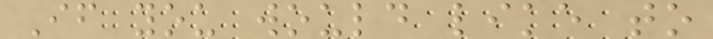If you would like to
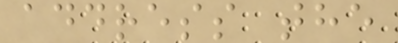address the
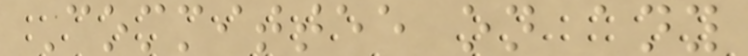Committee on any
